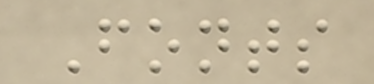Fonts
